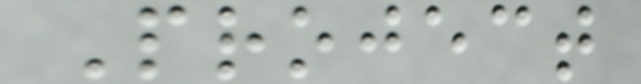Project
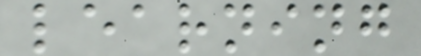learning
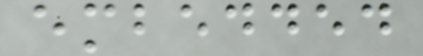embedded
